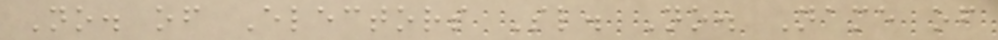No. of Electors Sl. No. Name of
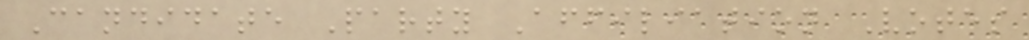Candidate Party Affiliation Votes
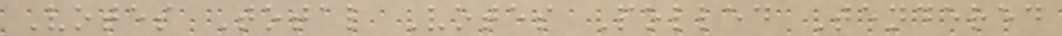Votes Total Votes Polled Tendered
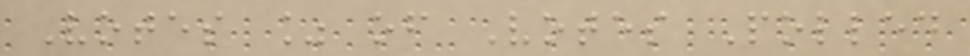Votes % of Votes Polled
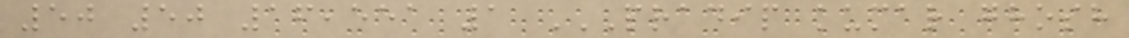50 50 16,551 1 PRADIP KUMAR GHOSH
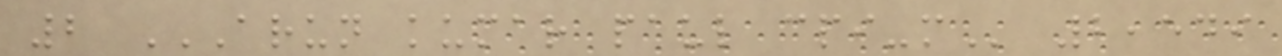2 ARUN KUMAR PAUL CPI-M 2,549
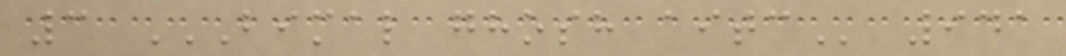3 BIMAL GHOSH AITC 941
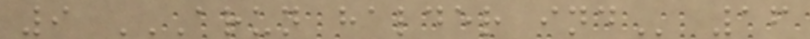9 ARUN HALDER IND 16
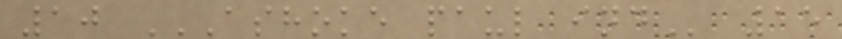10 ASHOKE PAUL IND 15
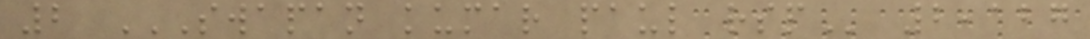2 SWAPAN KUMAR PAUL RSP 2,127
